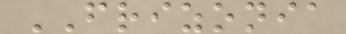FRIZONIA
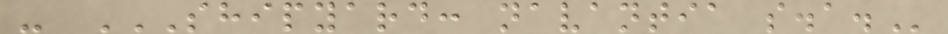- SHIPYARD: NAVANTIA S.A.
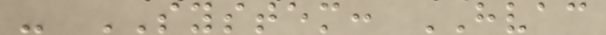- SYSTEM: HVAC
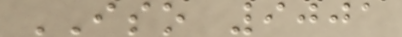ISO 9001
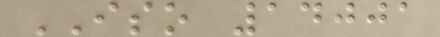ISO 14001
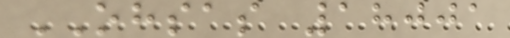OHSAS 18001
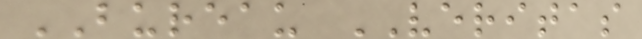BUREAU VERITAS
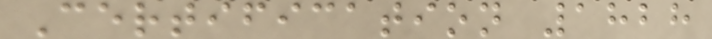Certification 1828
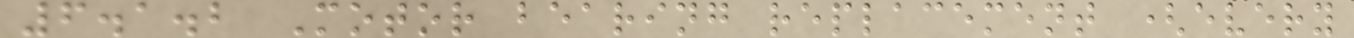6.1.2 Motor bearing replacement (every
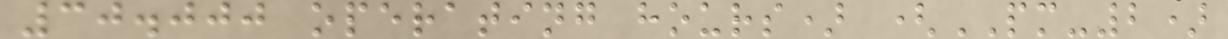30.000 operating hours) (PM-2)
